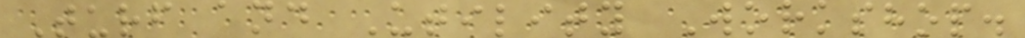Turf and Utility Workshop.
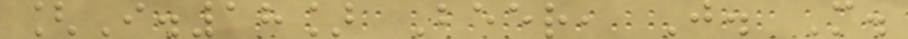[I.18] Beer, J. M.
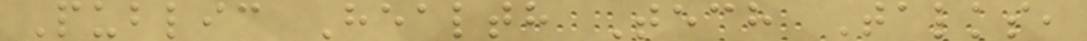Public Health Tech Talks,
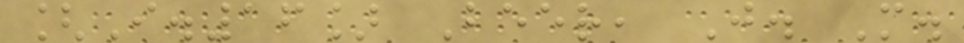[I.16] Beer, J. M.
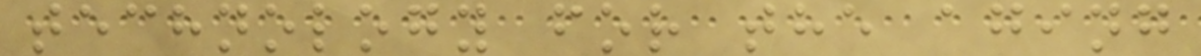technology for the aging
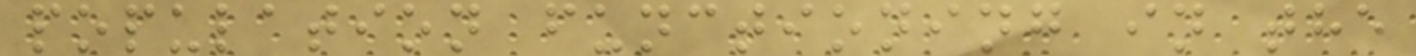population functioning in the
